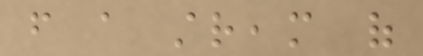from a stream of
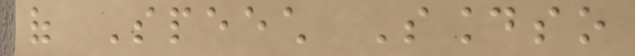of Speech Soundso
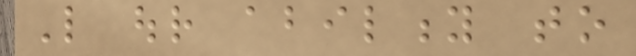Like our ability to
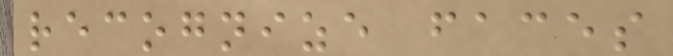recognize faces
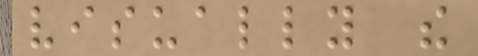visually the
